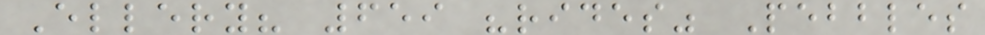Ellery? 659 "rides" Pebbles
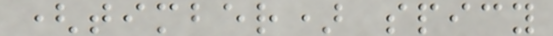(timber) spicy
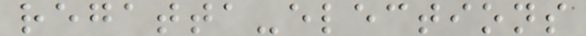regatta-elections
